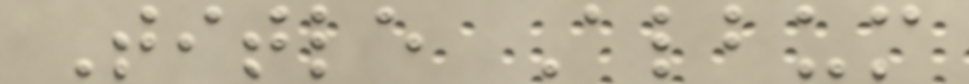Title Album
